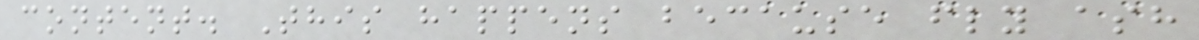content. This happens because fly ash
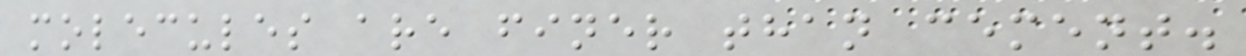molecules are finer than cement.
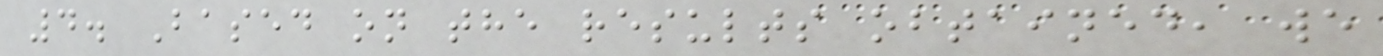4. Based on the results obtained, we
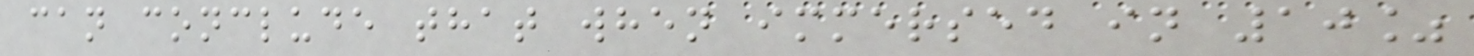can conclude that when immersed in 10%
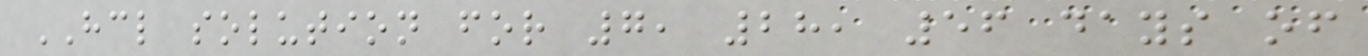HCL solution for 7, 28, 56 days of
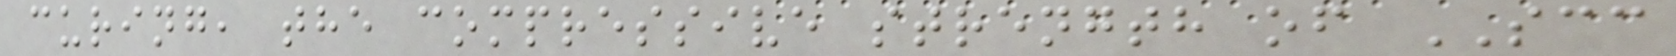curing, the compressive strength of SCC
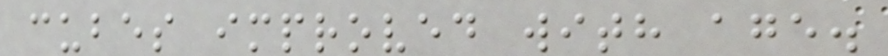cubes improved with age.
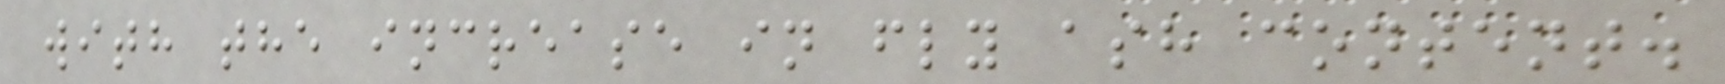with the increase in fly ash content.
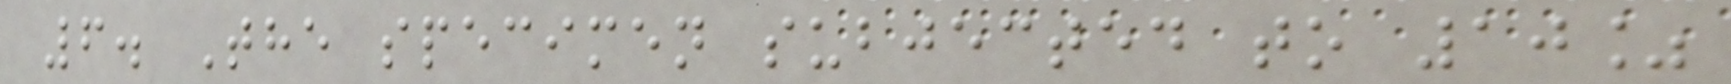6. The specimen subjected to 10%
